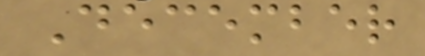December
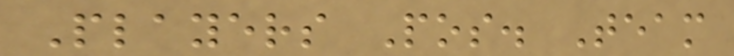Players Pos. Team
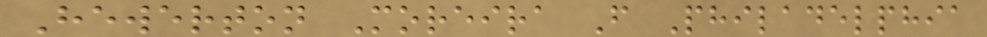Hewerton Moreira F Philadelphia
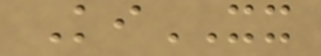KiXX
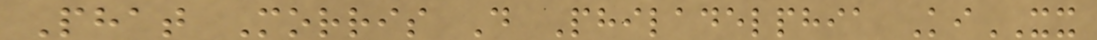Phat Morris D Philadelphia KiXX
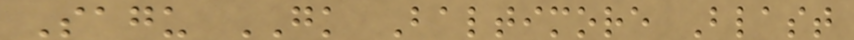Sagu GK Baltimore Blast
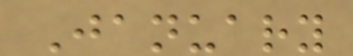January
